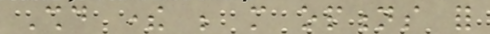Should there be more options for
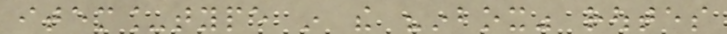item_type in the "inbox" routes
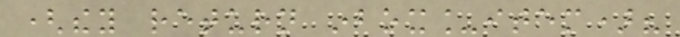(they return inbox_item)?
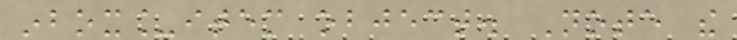inbox_item object. Note the
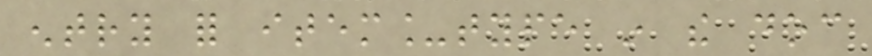entry for item_type in the doc
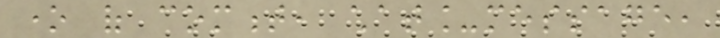one of comment, chat_message,
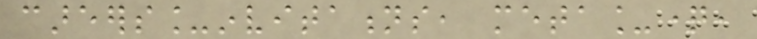careers_invitations, meta_question,
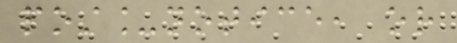post_notice, or
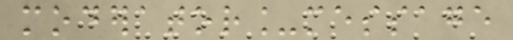moderator_message
